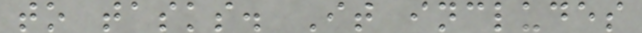to tasks. It includes
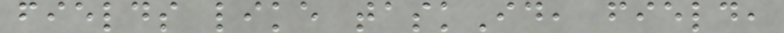fields like taskId, field,
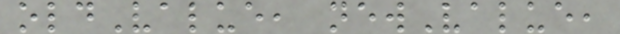oldValue, newValue,
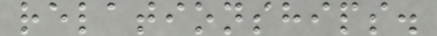relationships.
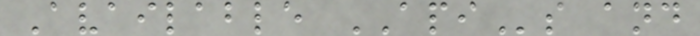Available APIs and
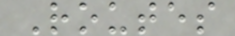Routes
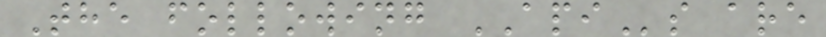The following APIs are
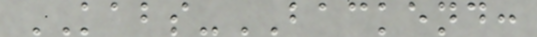KABS-BACKEND:
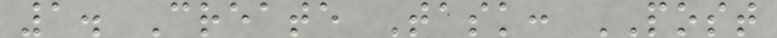1. Create Task: POST
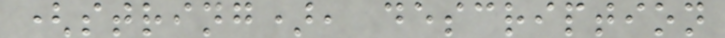(string), description
